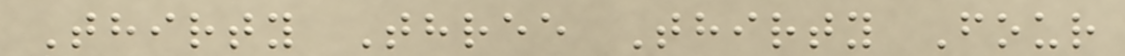Thirty Three Thirty Four
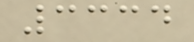3334
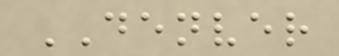DENVER
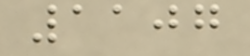1107
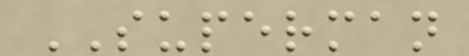SUPERMAN
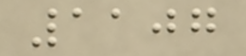1107
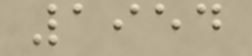1954
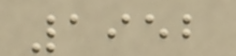1952
